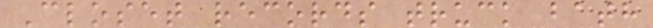Closet records truck bath
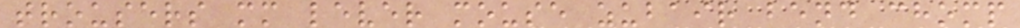trousers mm lever mouse zubair bend chomp
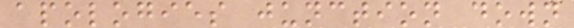apologies junction down
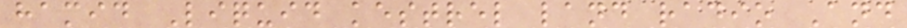hamid Liquid kestrel land radio And
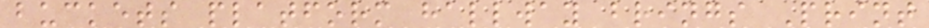buckets platform hallway brings Print
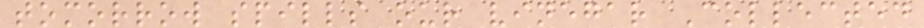tomorrow spills our vinegar Collected
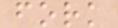fork
